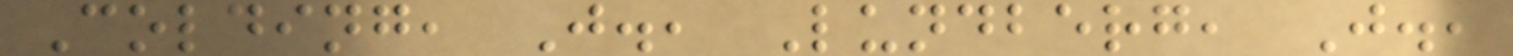Colding, J., Lundberg, J.,
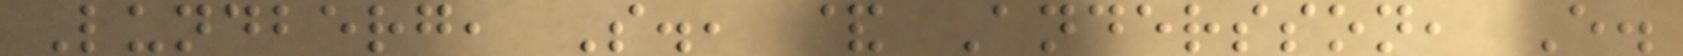Lundberg, S., & Andersson, E.
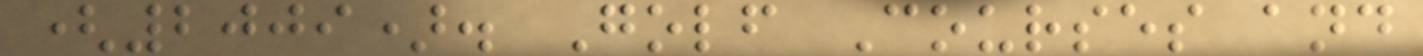(2009). Golf Courses and
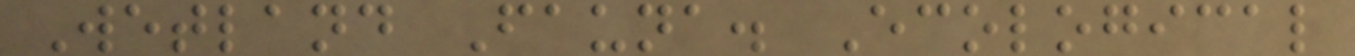Wetland Fauna. Ecological
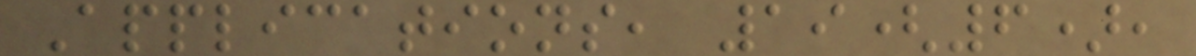Applications, 19(6),
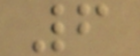6
